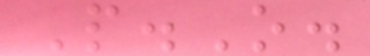P.O.
